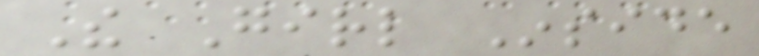The Girl Inside
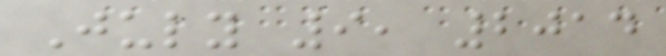July 9, 2014
